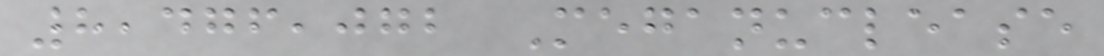8,476,072 Meganuclease
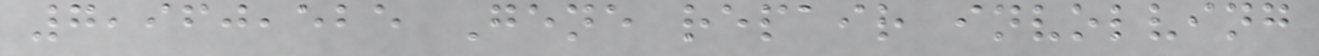7,960,525 Gene repair involving
